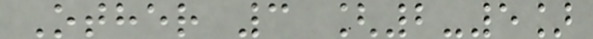Other 3 [2-5]
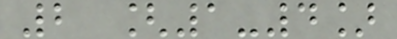2 [1-4]
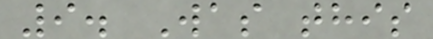9. Was this
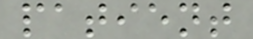patient
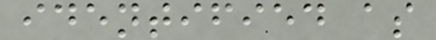identified as
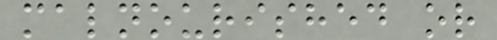malnourished or
